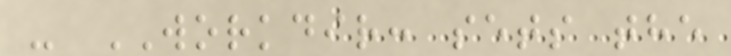- WORKDIR: sets the
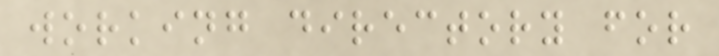working directory for
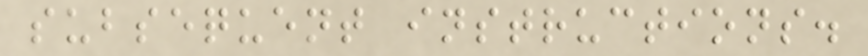subsequent instructions.
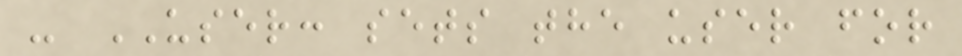- USER: sets the user for
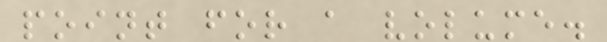point for a volume.
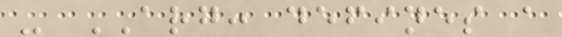- ARG: defines a
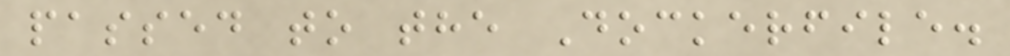passed to the Dockerfile.
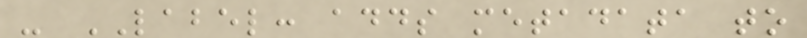- LABEL: adds metadata to
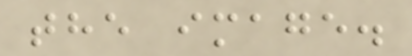the image.
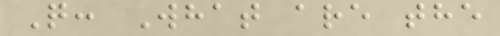Q: What are the
